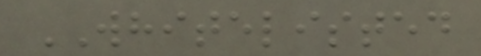WHITELISTED
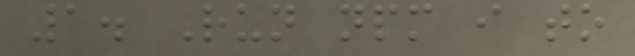1. Run npm i to
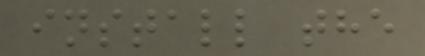install the
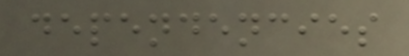dependencies
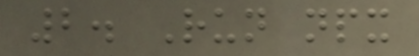2. Run npx
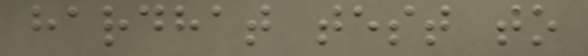hardhat test to
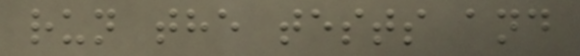run the tests and
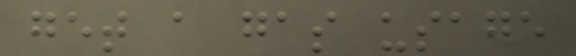get a gas usage
